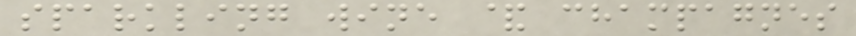sparkling wine & champagnes
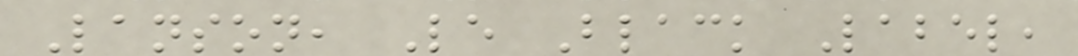Lanson, Le Black Label,
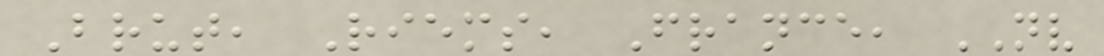Brut, Riems, France, NV
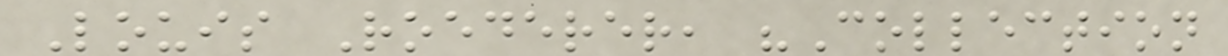Louis Roederer, "Collection
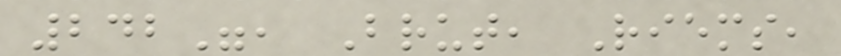242", Brut, Riems,
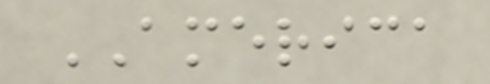AMERICA
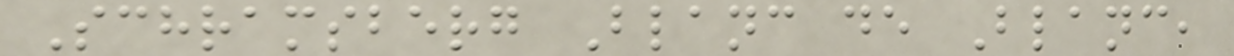Schramsberg Blanc de Blanc,
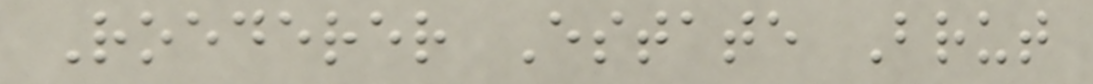Roederer Estate Brut
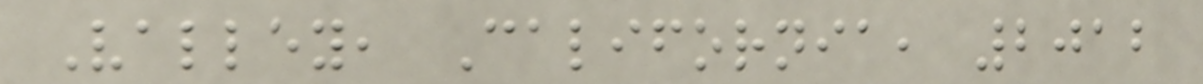Valley, California, 2012
